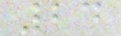24
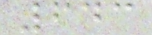643
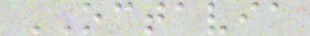OCTAVIA
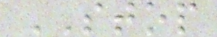STOP
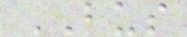BUS
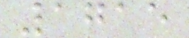1715
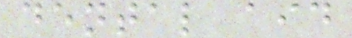dental aid
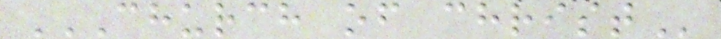CHURCH OF CHRIST
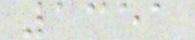1351
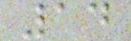14
